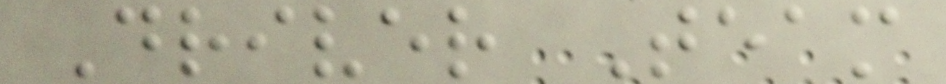Driver Team
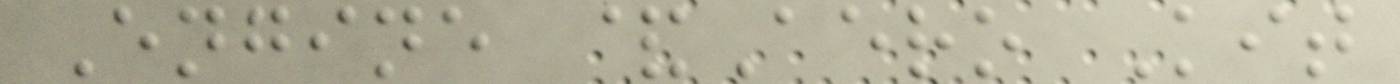Engine &Aero Kit
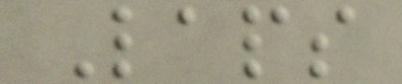Laps
